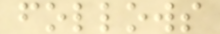follows
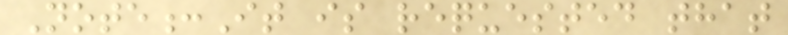Note:It is requested that
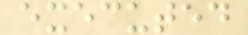executed
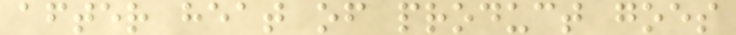after heat of product goes
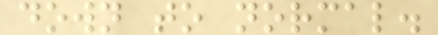down to normal.
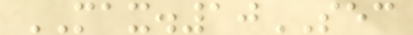MAX.10SEC
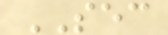SEC
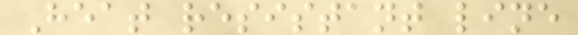Heat resistant line
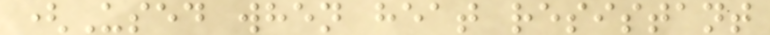(Used when heat resistant
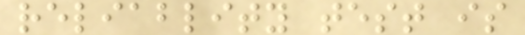reliablity test is
